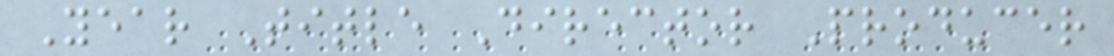Year Title Director Producer
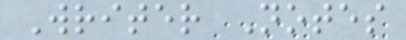Writer Notes
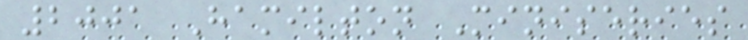2001 Hamilton Miniseries
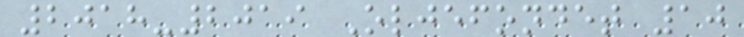2018-2019 Oljefondet 10
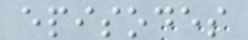episodes
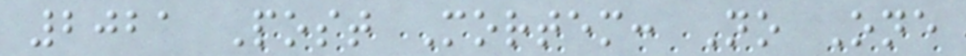2021 Post Mortem: No One
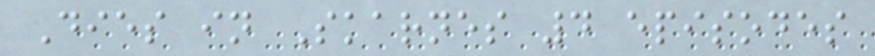Dies in Skarnes 4 episodes
